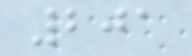201
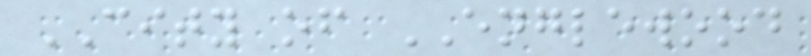CITY of ENGLEWOOD
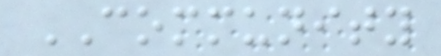COMMUNITY
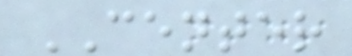CENTER
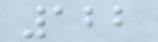122
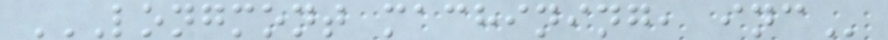LONGMONT MACHINING, INC
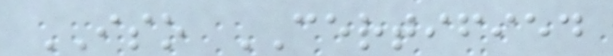ISO CERTIFIED
